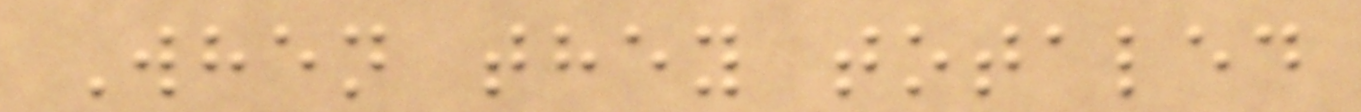When they totaled
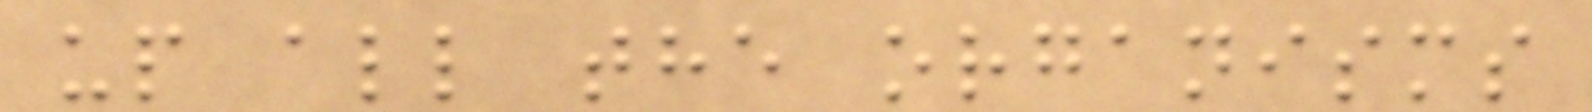up all the organisms
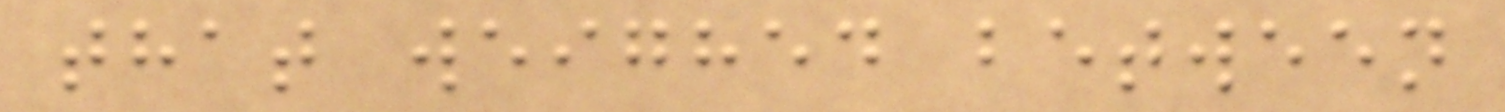that weighed between
